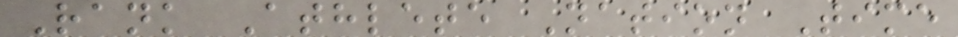Rank Athlete Nation Time
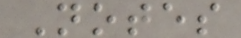Notes
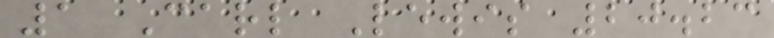1 Carl Lewis 20.23
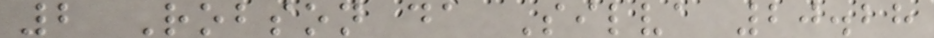2 Robson da Silva 20.28
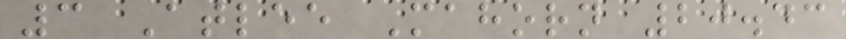3 Atlee Mahorn 20.43
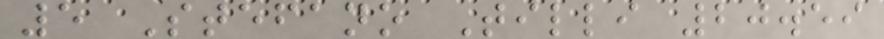5 Stefano Tilli 20.59
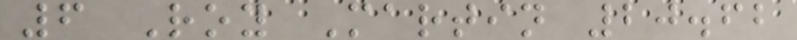6 Roy Martin 20.62
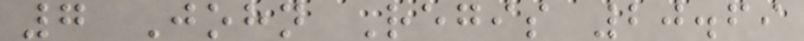7 John Regis 20.69
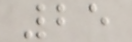25
